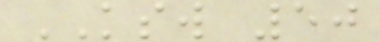KSW 50
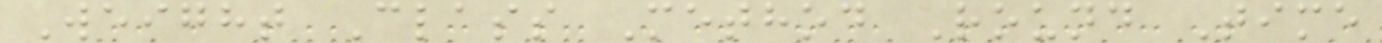Weight Class Method Round Time
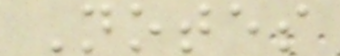Notes
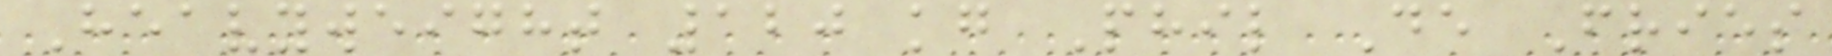Heavyweight 120 kg Phil De Fries
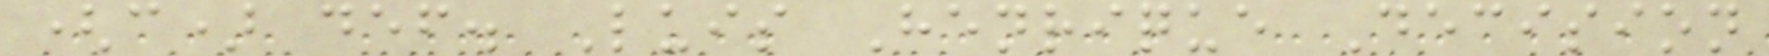(c) def. Luis Henrique Decision
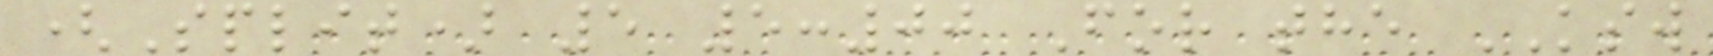(Split) 5 5:00 For the KSW
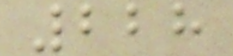228
